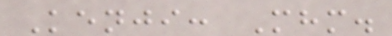Kenji: Mhm.
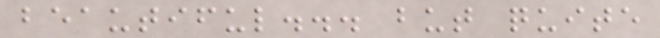beautiful... but quite
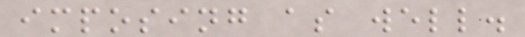imposing as well.
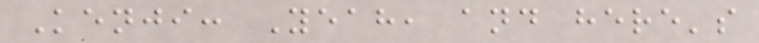Kenji: Yeah, and here's
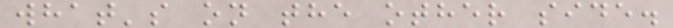what's on the other side.
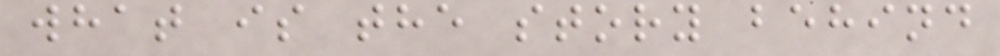what is the story behind
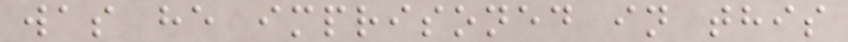was he imprisoned in this
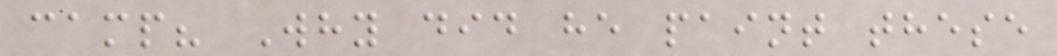camp? Why did he paint these
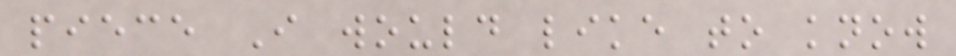piece I would like to know
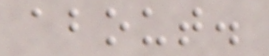about.
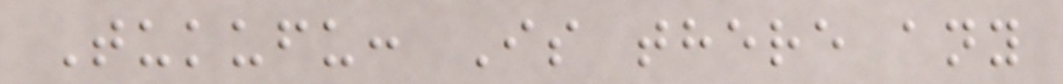Tukufu: Is there any
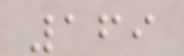169
